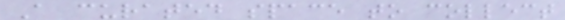A curated space to collect
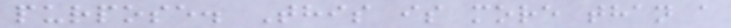purpose. This is more than a
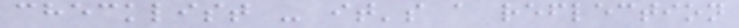checklist - it's a reflection
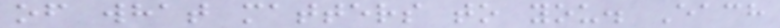of what matters to you. Each
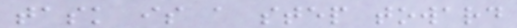task is a step toward
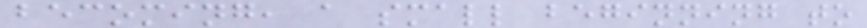becoming, a small beginning to
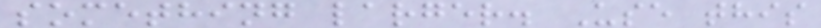something larger. Use this
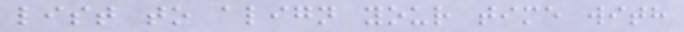list to align your time with
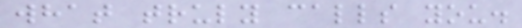what truly calls you.
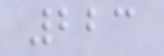223
